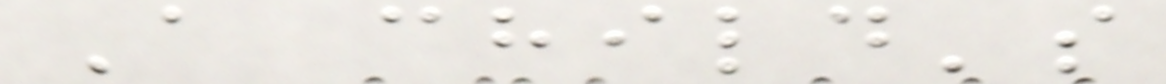A child's
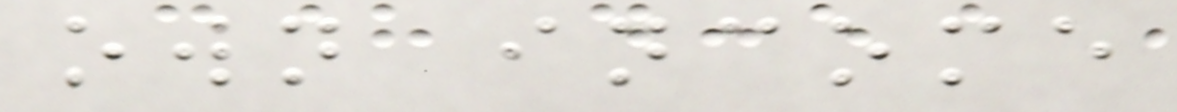own income
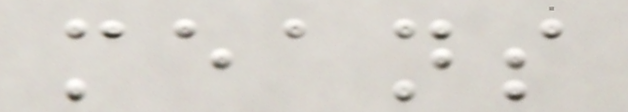means
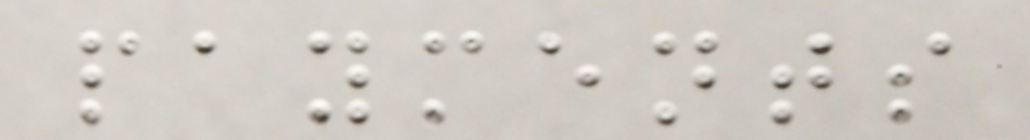payments
